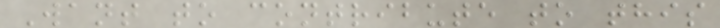Want to contribute to this
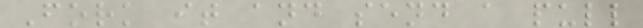Fork it and send a pull
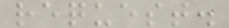request.
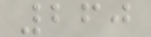260
